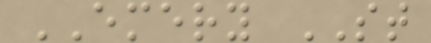EMERY ST
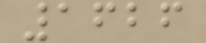1626
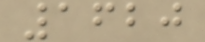1620
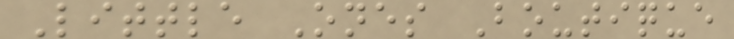Little Ones Boutique
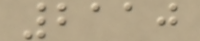2110
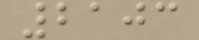2103
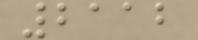2112
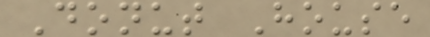Donut House
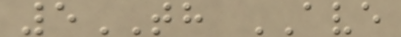5TH AVE
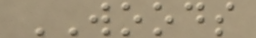WOODS
